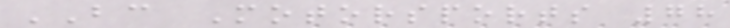BC Motorsports 78
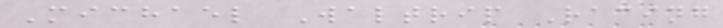Michael Waltrip Racing
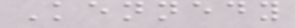Kennedy
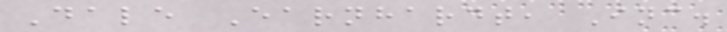Dale Earnhardt, Inc.
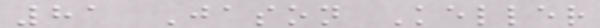81 Jason Keller
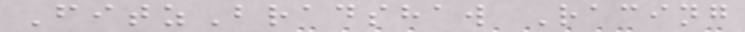FitzBradshaw Racing
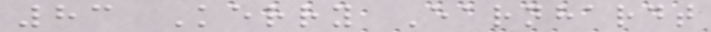83 Kerry Earnhardt
